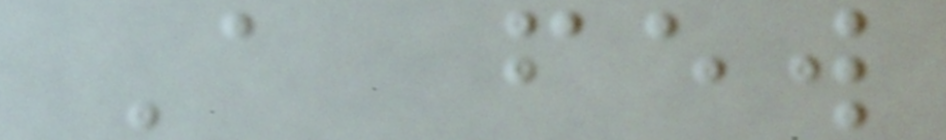A few
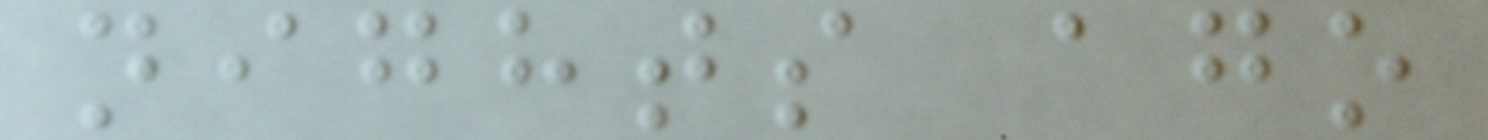nights ago
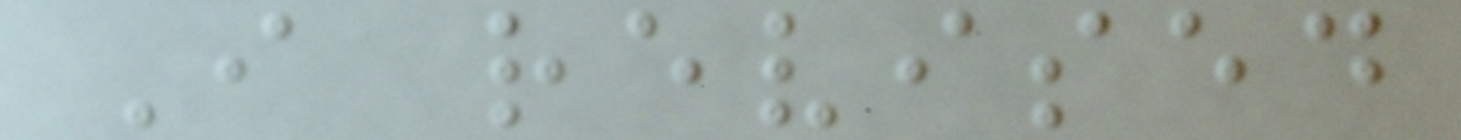I revised
